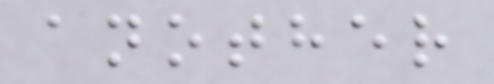another
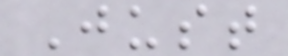Just
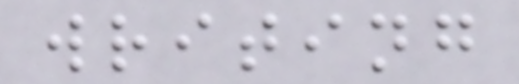writing
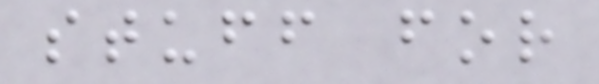stuff for
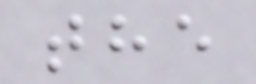the
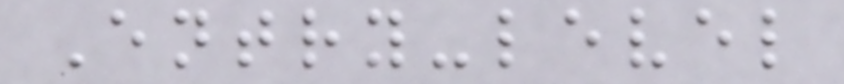Entry-level
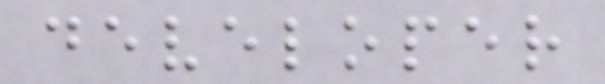developer
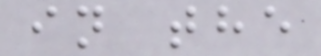in the
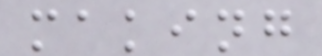making
